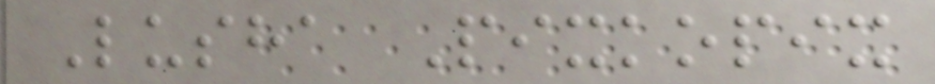Lusha Pixkopix
